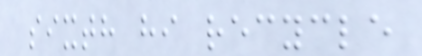sixth hi recycle
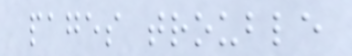pages trouble
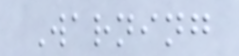Warning
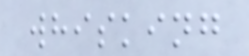whisking
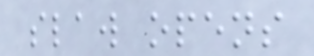slaw opens
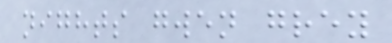nights gwen grey
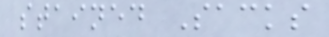stained Sacks
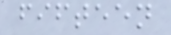fifteen
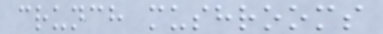crunch mushrooms
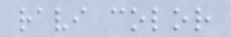ravi color
